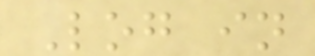Log in
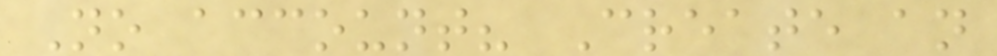No account? Create an
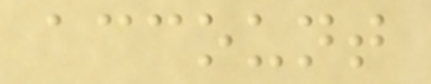account
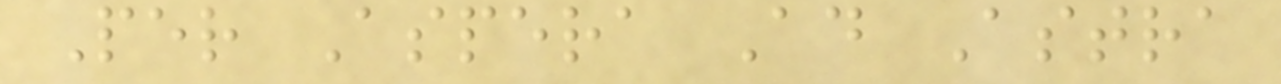Per Aspera Ad Astra
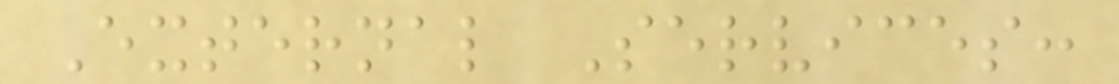External Services:
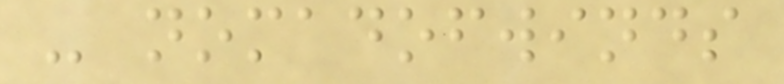- nomadofwinds
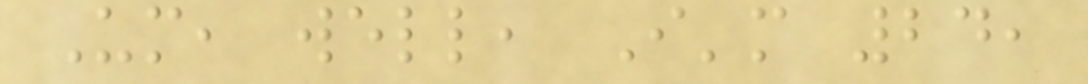Um, well, I'm 24,
